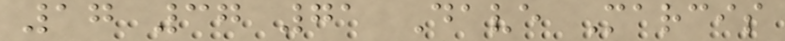17 37 71 Dave Marcis
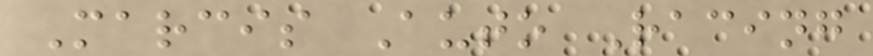Marcis Auto Racing
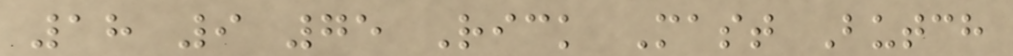18 9 75 Rick Mast Butch
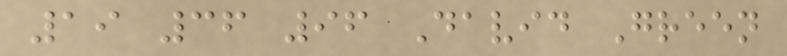19 36 96 David Green
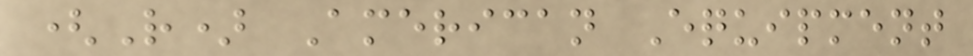(R) American Equipment
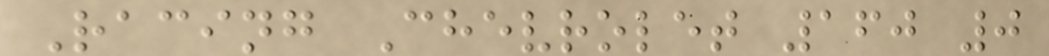Racing Chevrolet 160 0
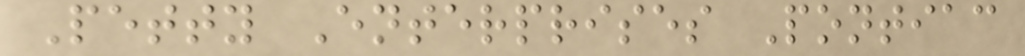Petty Enterprises Pontiac
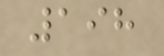198
